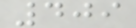409
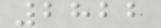2822
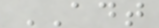ADT
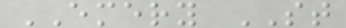EMERY ST
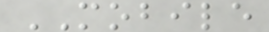MOBILE
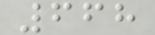668
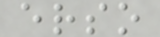erso
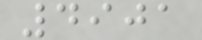4901
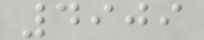4909
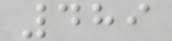489
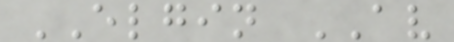ELGIN AV
